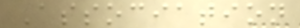Association
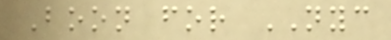Boon for NYC
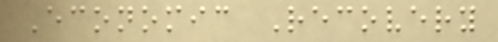Economic Recovery
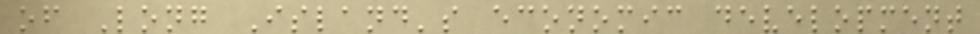of Long Island's economic development
